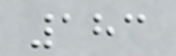183
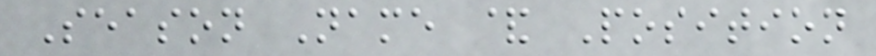Season Name & Position
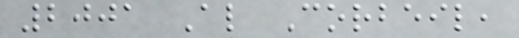2001 Al Corbeil,
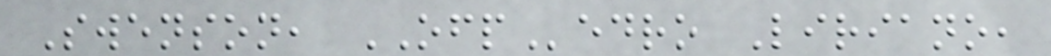Swenson, OFPedro Liriano,
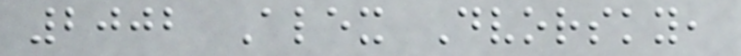2002 Alex Dvorsky,
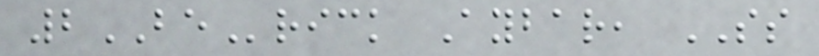2BErick Aybar, SS
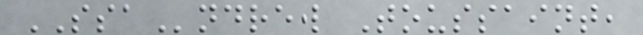SSAndrew Toussaint,
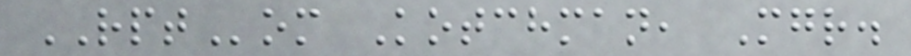RPTom Kotchman, Mgr.
